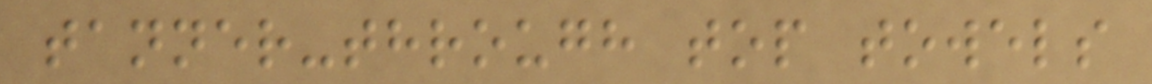tanner-through top towels
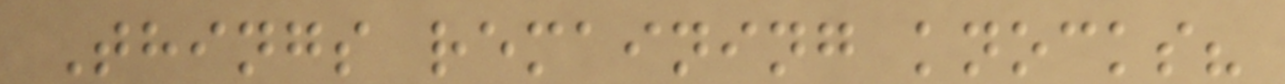Things remaining knocks?
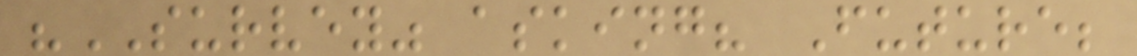"SURVEY" asking? Future;
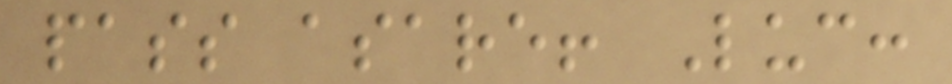pass asare! Luc:
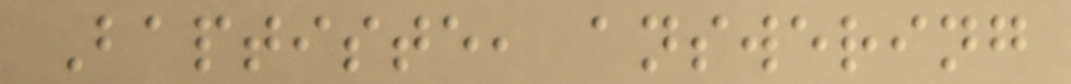Baptiste, answering
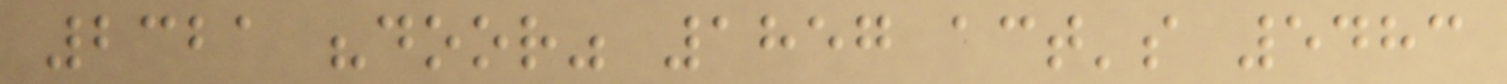2321 "door" 1857 act's 5483
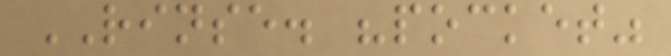RINSE. "pocket"
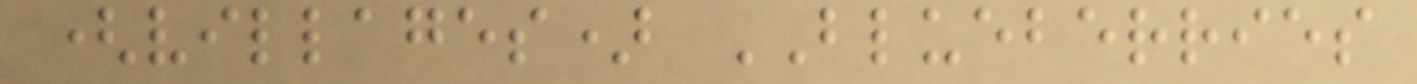(villages) BLUEBERRIES
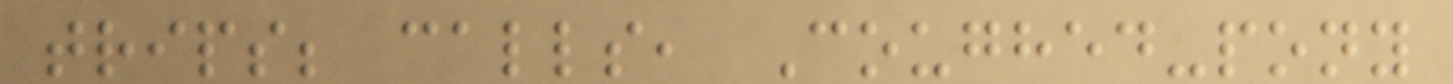trips; calls, Coughed-pony
